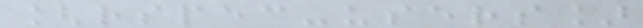[rspec-users]
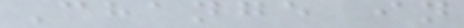Change in
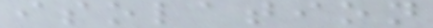isolation
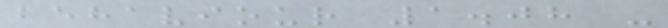behaviour 1.08 -
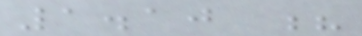1.10 ?
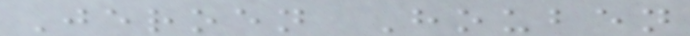Jeroen Houben
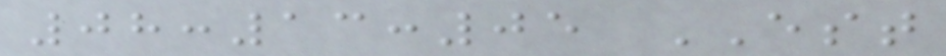08:13:05 EST
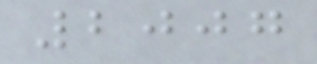2007
